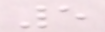5
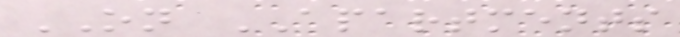ON APARTMENTS
